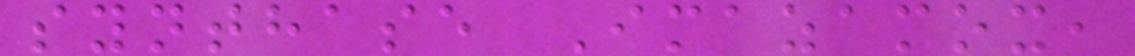synthase Imazamox,
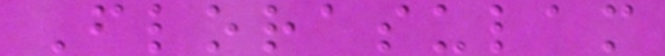Florasulam
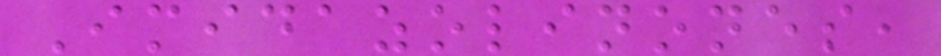Imidazolinones,
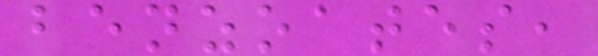benzoates,
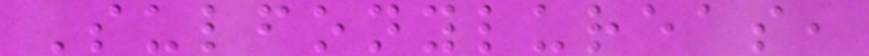Sulfonylureas,
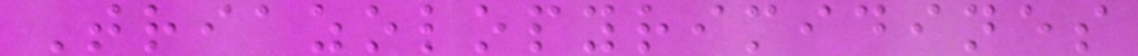Triazolopyrimidines
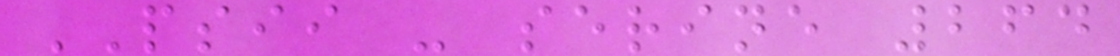PSII - serine 264
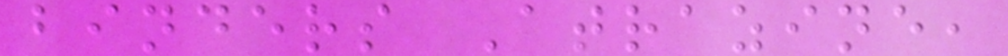binders Atrazine,
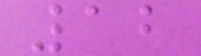12
